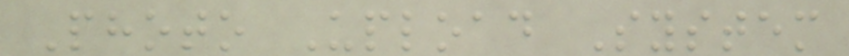Photo Upload System
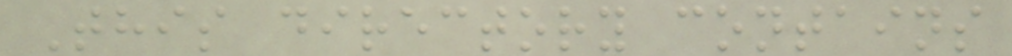This directory contains
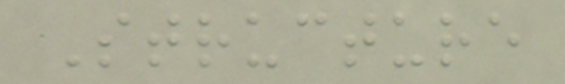Structure
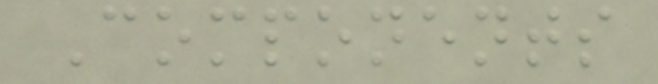Components
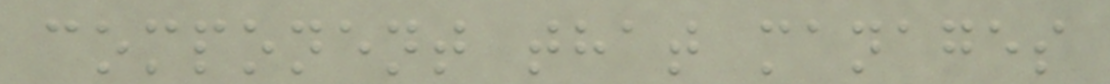component that manages
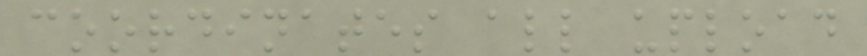coordinates all upload
